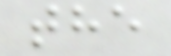the
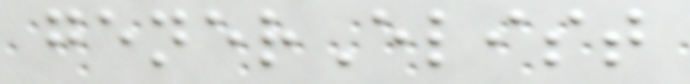generElist
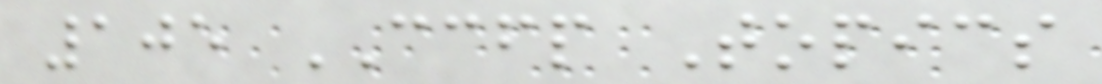105 CCFP Topics
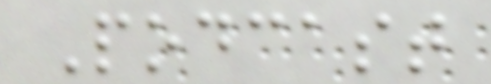Podcast
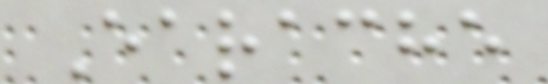Earache
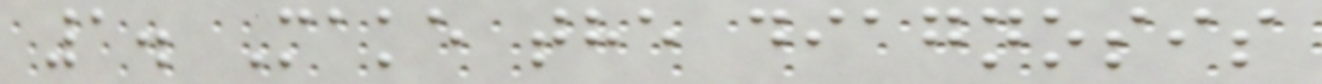1. Make the diagnosis
